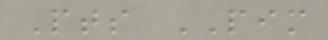Pts PIM
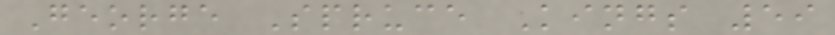George Spruce Kings 59
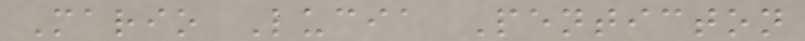Mario Lucia Penticton
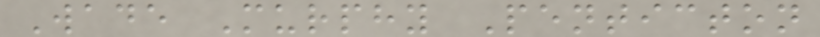Wade Murphy Penticton
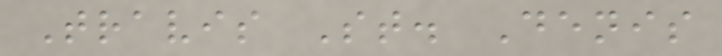Travis St. Denis
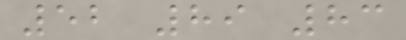52 89 83
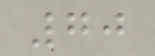70
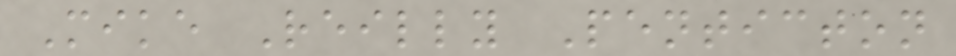Mike Reilly Penticton
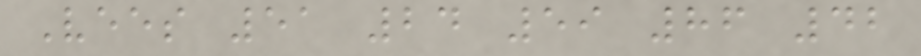Vees 51 24 59 86 42
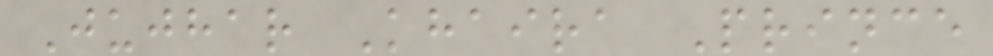Jujhar Khaira Prince
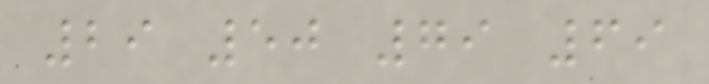29 50 79 69
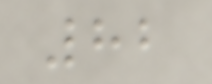82
